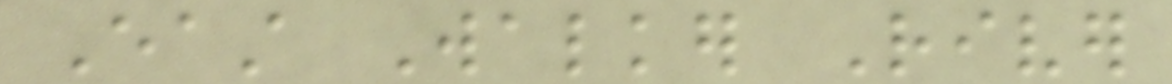East Walker River
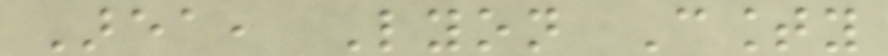Area, Lyon County
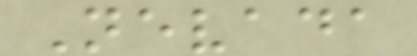Nevada
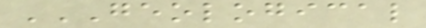GEOLOGICAL
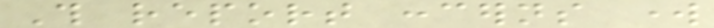This report concerns work
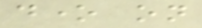done on
